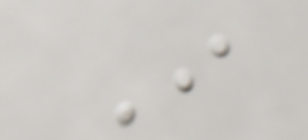I
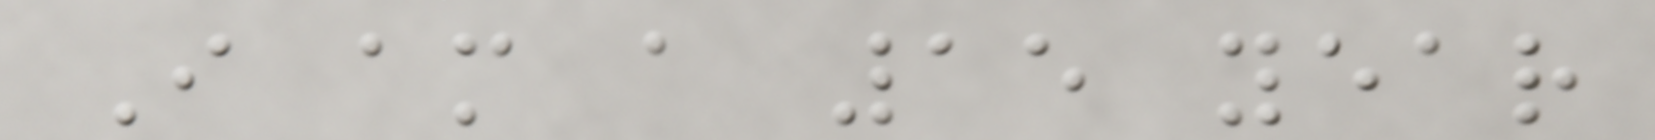I am a 15 year
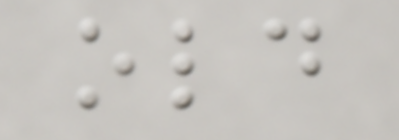old
